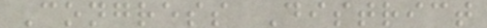Congress District
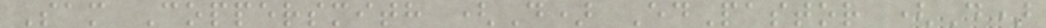Sam Coppersmith (D) EdPastor (D)
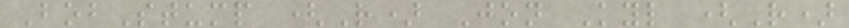BobStump (R) Jon Kyl (R)
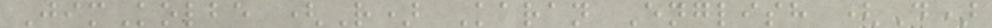JimKolbe (R) Karan English (D)
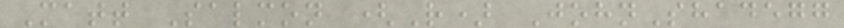Matt Salmon (R) JohnShadegg
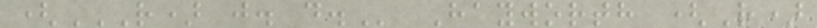(R) J. D. Hayworth (R)
